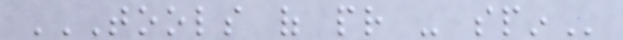TOOLS OF PR - SPIN
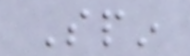Spin
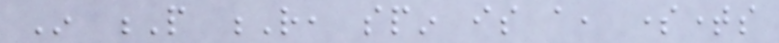In P R, spin is a, sometimes
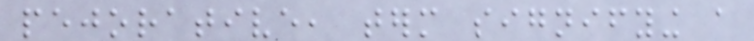pejorative, term signifying a
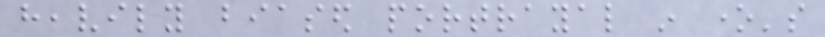heavily biased portrayal in one's
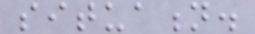situation.
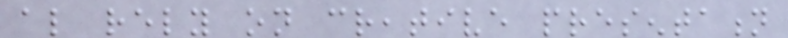also rely on creative presentation
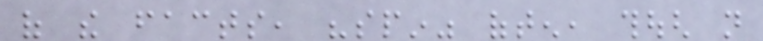of the facts, "spin" often, though not
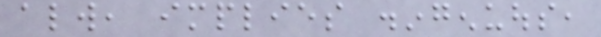always, implies disingenuous,
